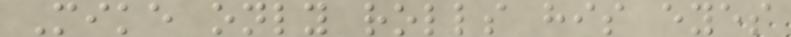Mike only rolls his eyes
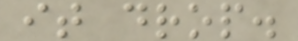it drop.
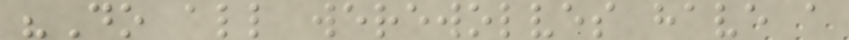"Do all werewolves have a
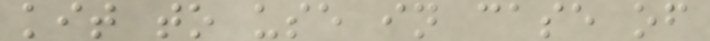kit to use in case of
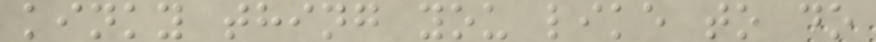kinky thing you like to do
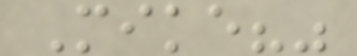Mike?"
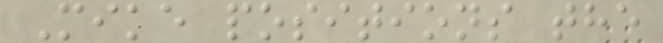Mike positions the
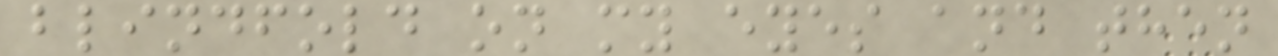blindfold on my eyes and then
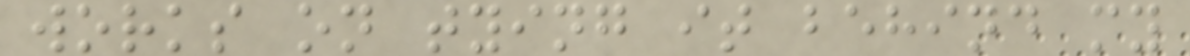works on tying it behind my
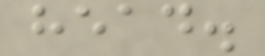head.
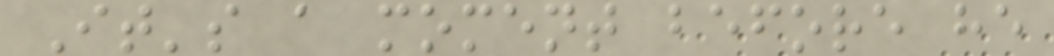It's a moment before he
